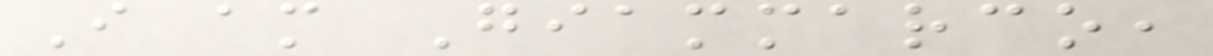I am Giammarco,
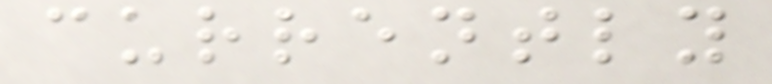currently
